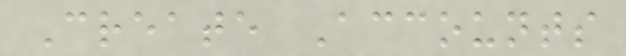Create Accounts
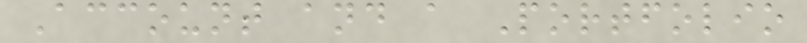Account and a Portfolio
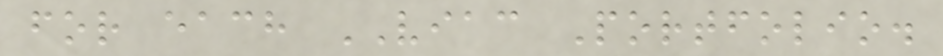for each VIAC Portfolio.
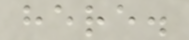here.
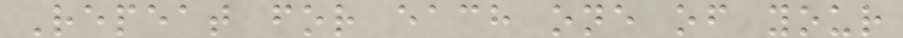Repeat for each one of your
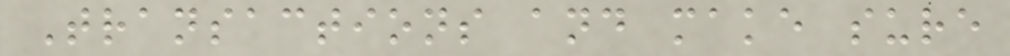Transactions and make sure
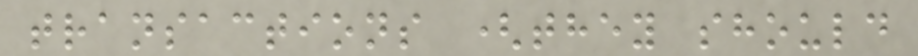transactions (they should
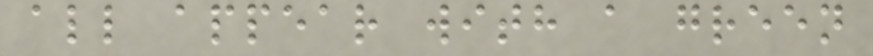all appear with a green
